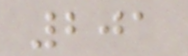201
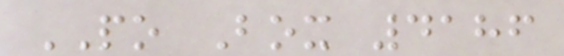PO Box 4186
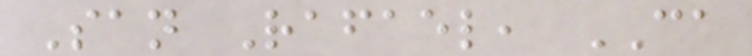San Rafael, CA
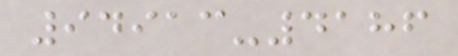94913-4186
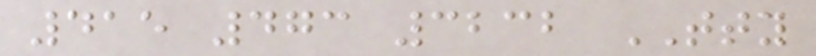415 473 3232 TTY
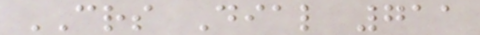CRS Dial 711
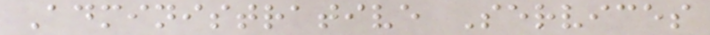Administrative Services
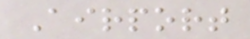Airport
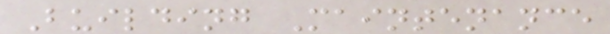Building Maintenance
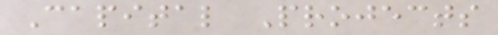Capital Projects
